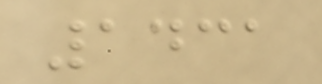1431
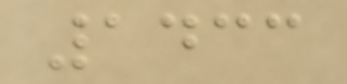1433
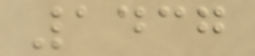1437
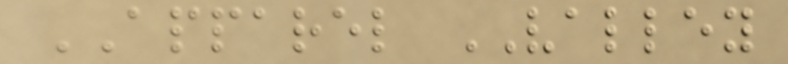APPAREL VALLEY
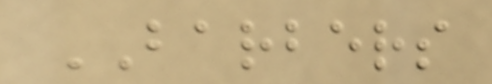BARBERS
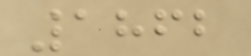1862
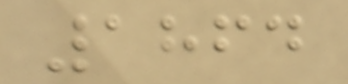1864
